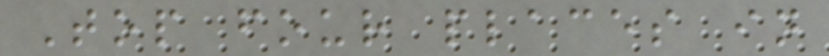Top four places in
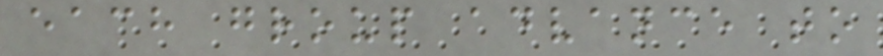each group advance to
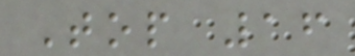Top 16
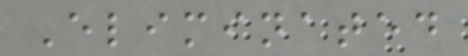Eliminated
